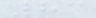83
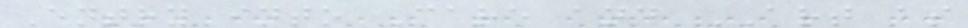Entry into Care and ART as
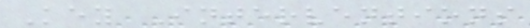Key Interventions
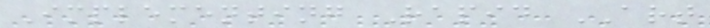Implementing Rapid ART
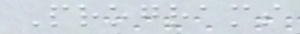Programs
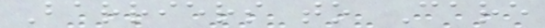Barriers to Care
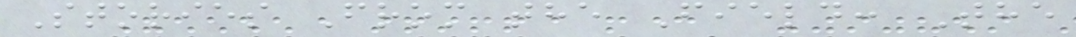Stories From the Field: The
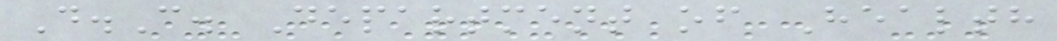D.C. Department of Health
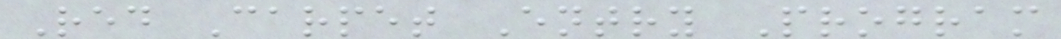Red Carpet Entry Program
